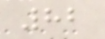82
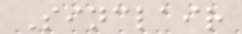Sinclair
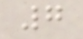7
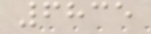6835
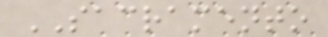SACRAMENTO
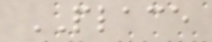PLACE
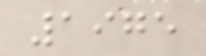1975
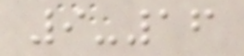9-16
